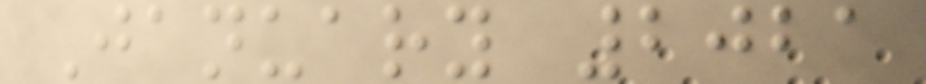January 2021
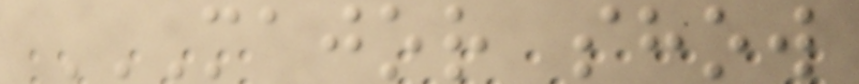MAJOR SHOW
